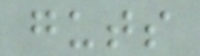guts
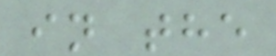in the
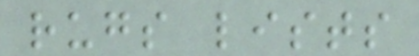rugs lists
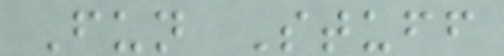Fun Stuff
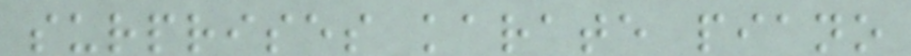surprises karate piano
